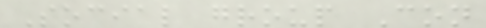Social group Con
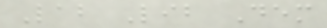Lab Lib Dem
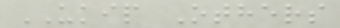UKIP Others
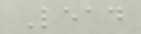Lead
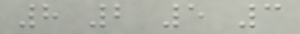8 2 5 3
